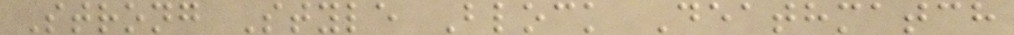Strong Style Block Deathmatch
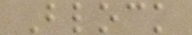Block
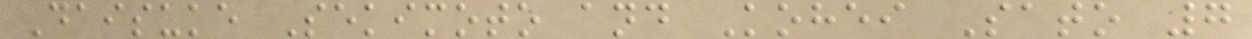Daisuke Sekimoto and Kohei Sato 7
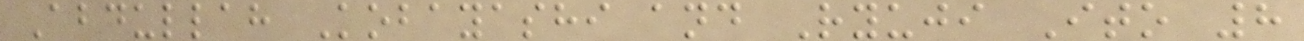Abdullah Kobayashi and Ryuji Ito 8
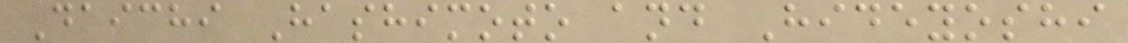Daichi Hashimoto and Hideyoshi
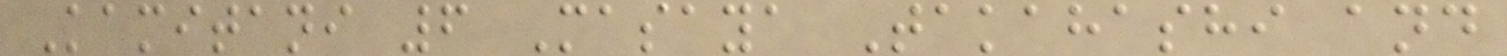Kamitani 6 Masaya Takahashi and
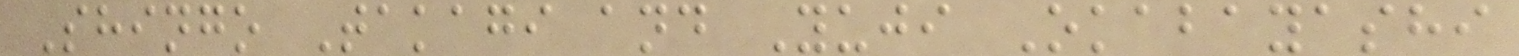Shingo Takagi and Yuji Okabayashi
